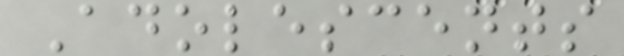Adolescents
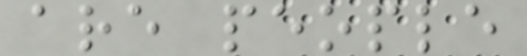are people
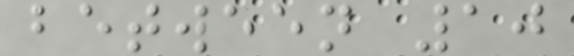between 10
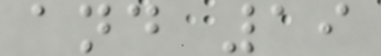and 19
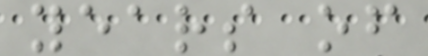years of
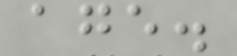age.
